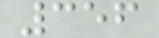356
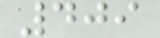409
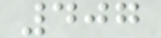407
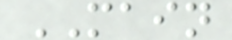MAIN
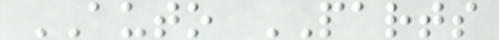AUTO PARTS
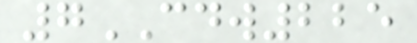7CDW225
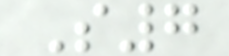S7
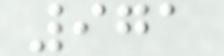971
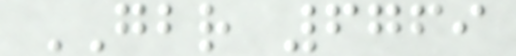GBR 6769
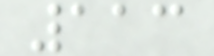113
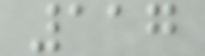117
